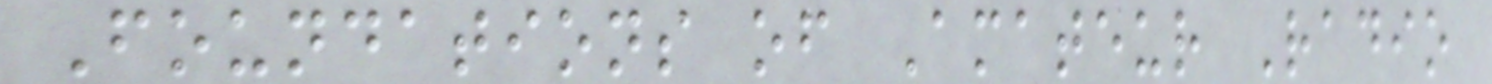Foundations of Amateur Radio
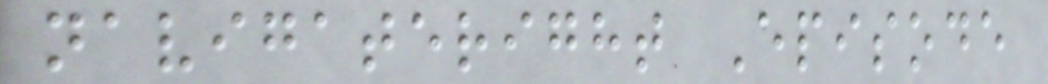navigateright Episode
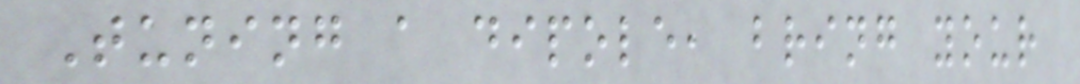Tuning a dipole, bring your
